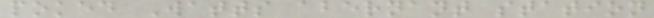poked Watts abernant station
